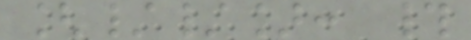[//]: #
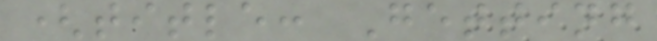(title: Getting
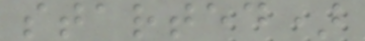started)
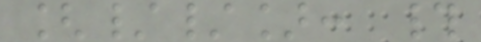[//]: #
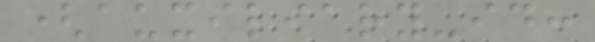(auxiliary-id:
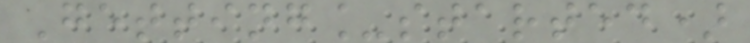Getting_started)
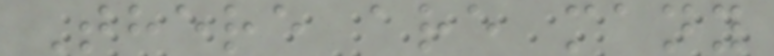There are many
